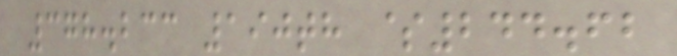378.233 190th $244.62
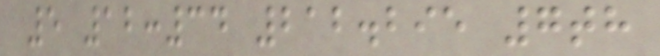5 12:34 212.295 7th
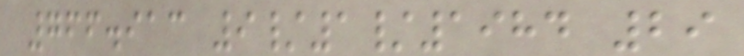766.913 9/1/1984 29
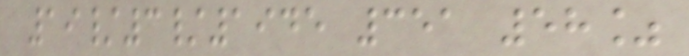19/3/1945 351 58%
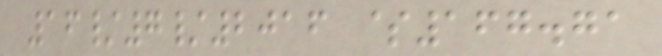16/7/2016 $167.71
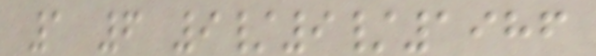1 6 9/9/1986
